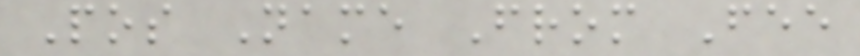Pos Name From Fee
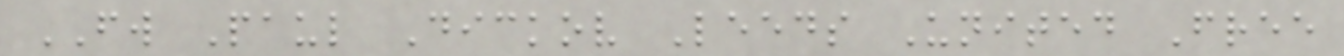FW Paul Dickov Leeds United Free
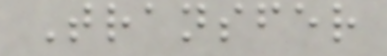Transfer
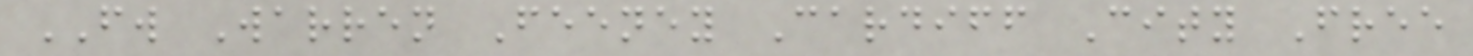FW Warren Feeney Cardiff City Free
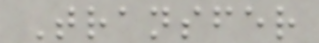Transfer
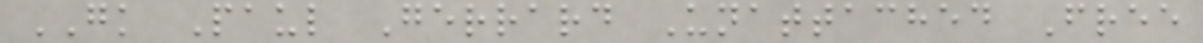GK Paul Gerrard Unattached Free
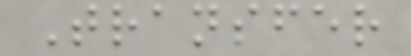Transfer
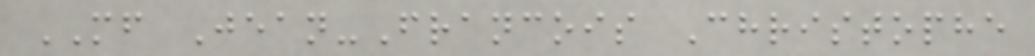MF Jean-Francois Christophe
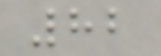82
